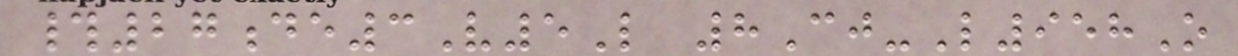#27de3V5L 8Cj-L958O
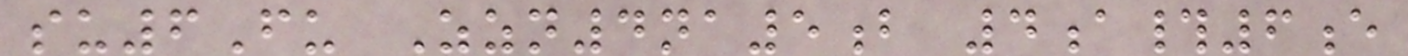su6Fu Zzn4na5b 4a#6e
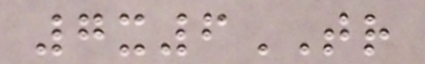7x6TR
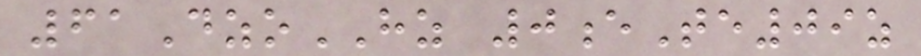61DzoHZ 0eTe09z
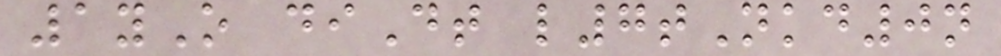1yO diDt l7tNkd0n
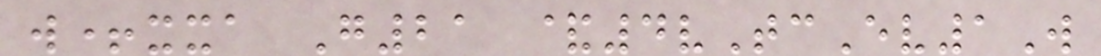w+xxa G21 &4vTcEv1W
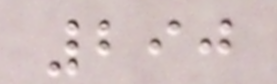290
